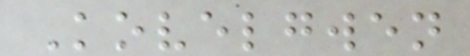Kovelgwen
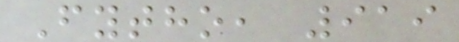Fytho, 919
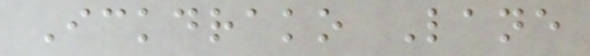Ickdrako Lane
